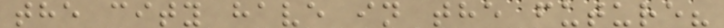the city have in the future?
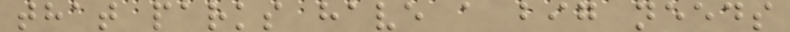that parks have a big needs
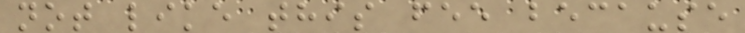not like this fee because
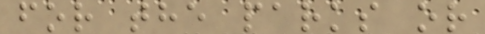for the parks or
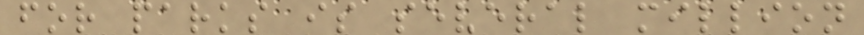for parks is several million
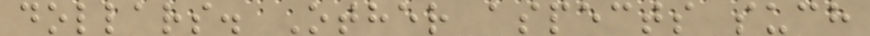dollars. Other aspects such
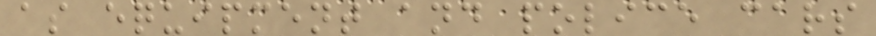as equipment and police cars
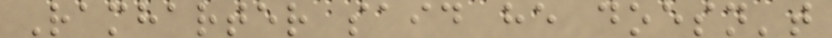Ramharter said he doesn't
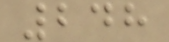248
